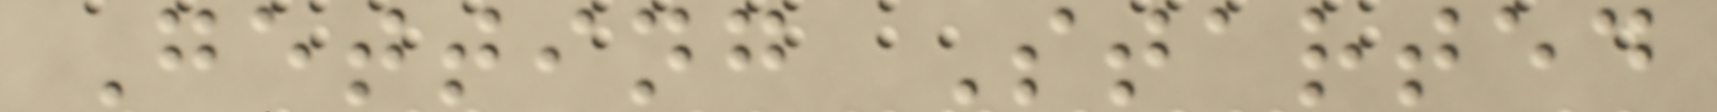Getting Started
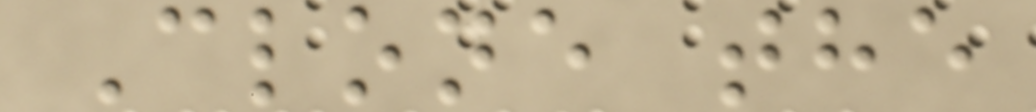Clone the
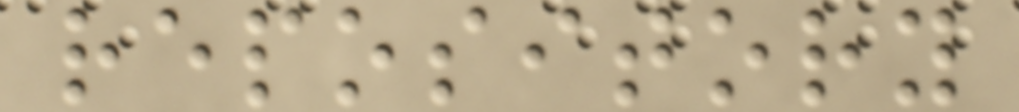repository
